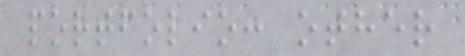portfolio: other
